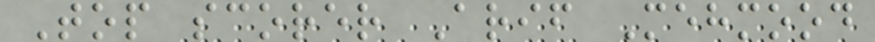Top scorer Arif Mehmood
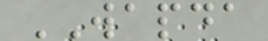WAPDA
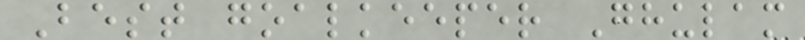Best goalkeeper Ghulam
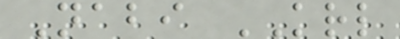Nabi KRL
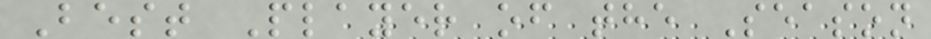Best Player of the Season
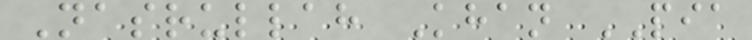Nasrullah Khan PIA
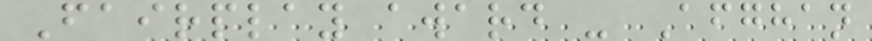Fairplay award - Afghan
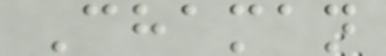Chaman
